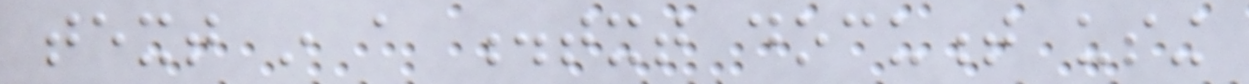text in a .txt document using
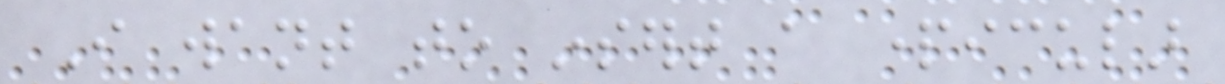I want to insert a particular
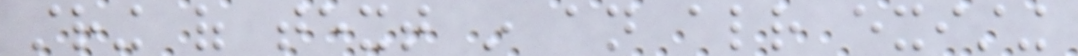string of text in an already existing
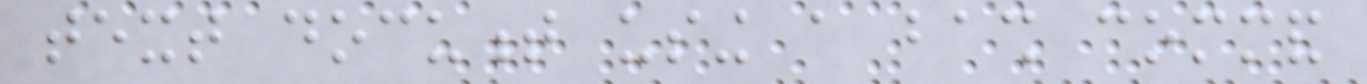text document using a bash command
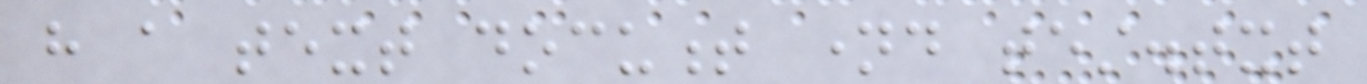have a text document named test.txt
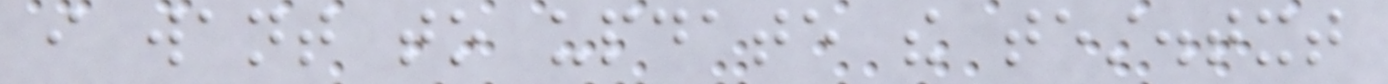i want to update the test.txt
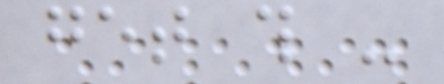get this -
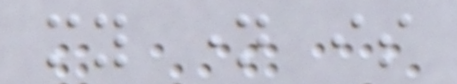my name is
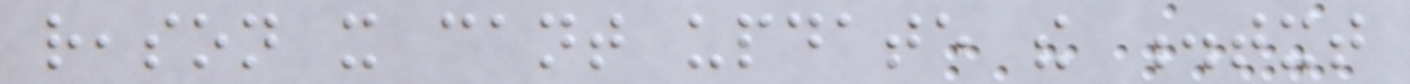reason it cant update the .txt
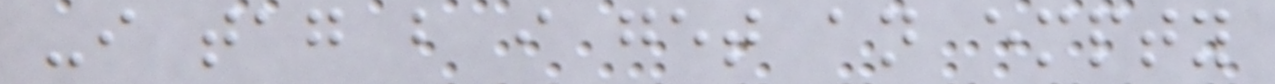-i tag but i get an empty
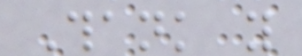Thank you
